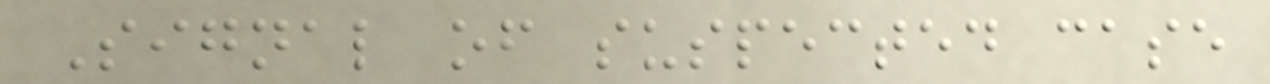Signal of suspected case
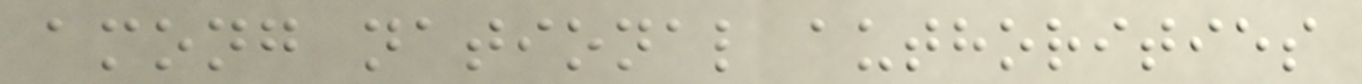among national authorities
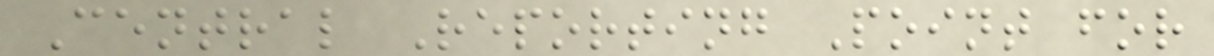Central Reporting Point for
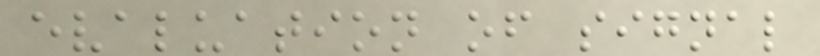evaluation of signal
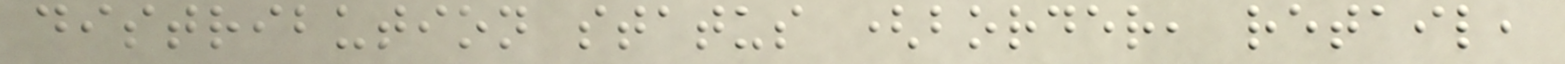distribution status (border, retail,
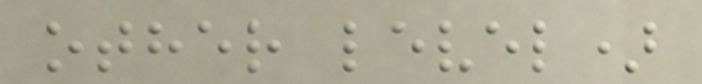other level)
